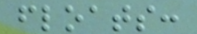floats:
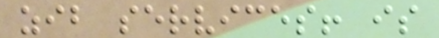zib services! is
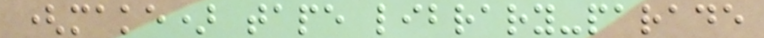(make) tape library-parade
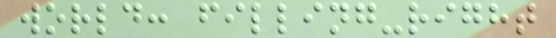world: filling-right
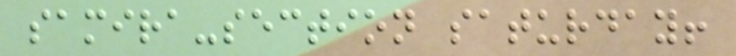samira-section saturday!
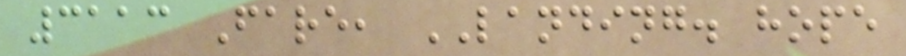3113 Fare, LANDING. hope
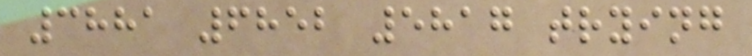3881 6852 5817 trying
